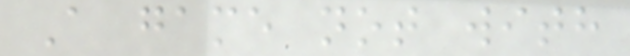A game not with
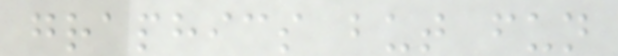graphics but fun
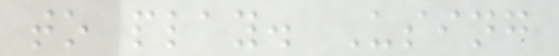to play. Using
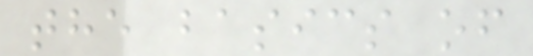the basics of
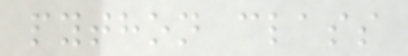python class
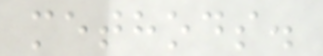methods.
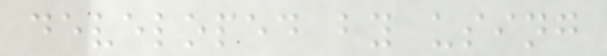developed by using
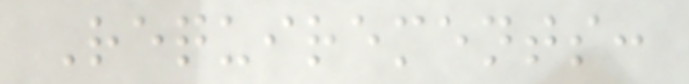Requirements:
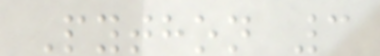Python 3
